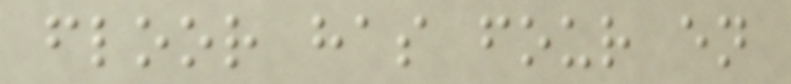floor has four en
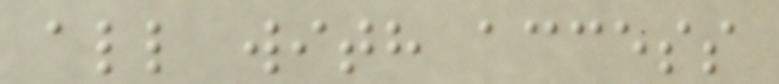all with access
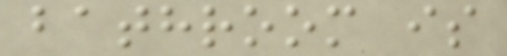bathroom is
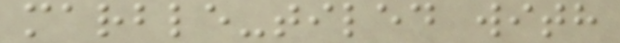marble-tiled with
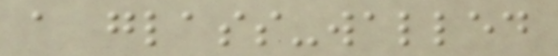a glass-walled
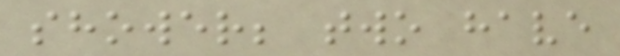shower; two have
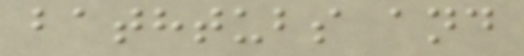bathtubs and
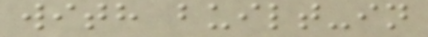with built-in
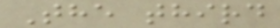The third
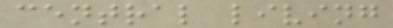central living
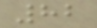82
